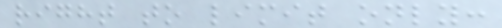right to limit only:
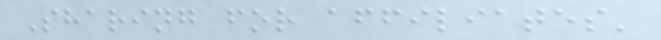Sharing for affiliates'
